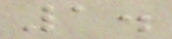1.
